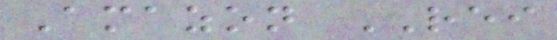Amazon REI
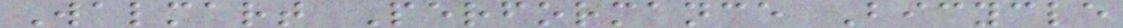Walmart Performance Bicycle
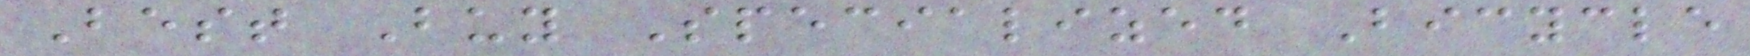Best Buy Specialized Bicycle
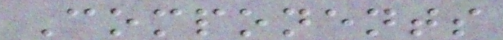Components
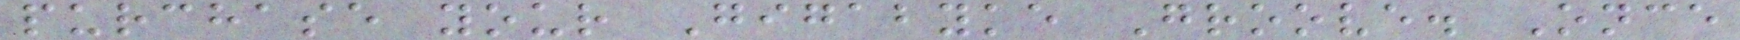purchase your Gigabyke Groove. Once
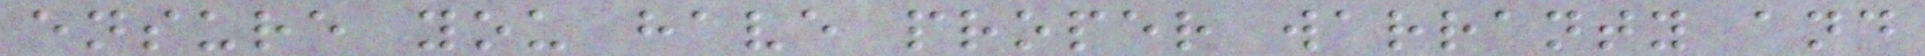ensure you have proper warranty and
